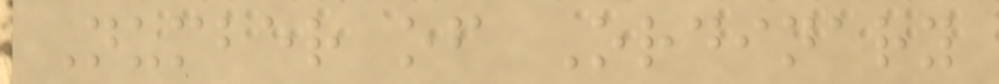Number of Ordinary
